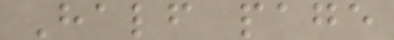Half page
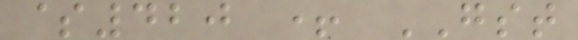$420 + GST
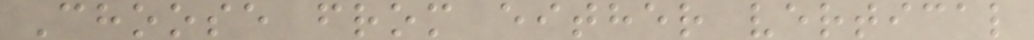Choose from either vertical
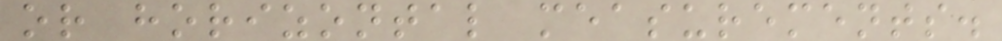or horizontal measurements.
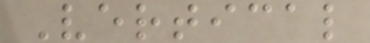Vertical
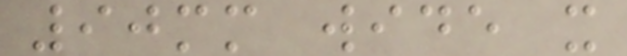90mm wide x
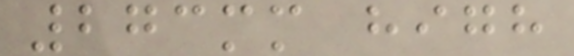273mm high
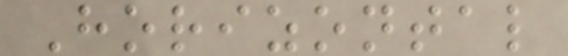Horizontal
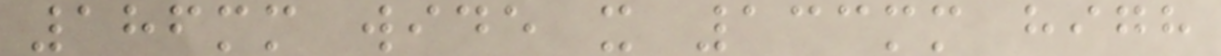186mm wide x 133mm high
